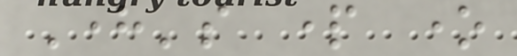Here's part one
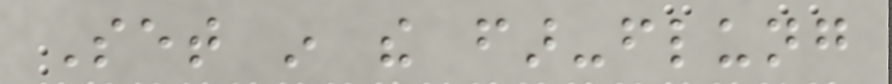Set in the far-flung
